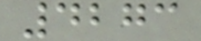4273
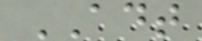ADT
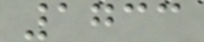1733
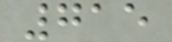715
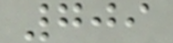709
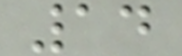14
